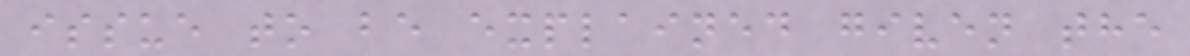issue to be explained given the
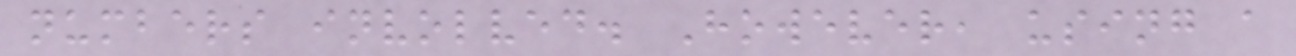numbers involved. However, using a
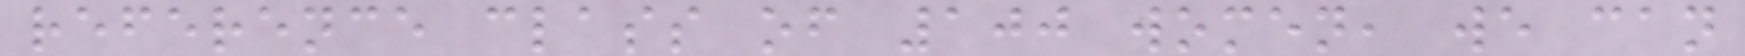reference class of 100 women, we can
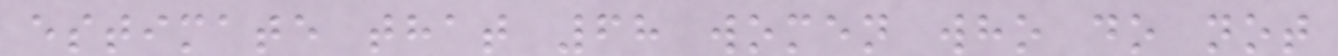estimate that 68 women who do not
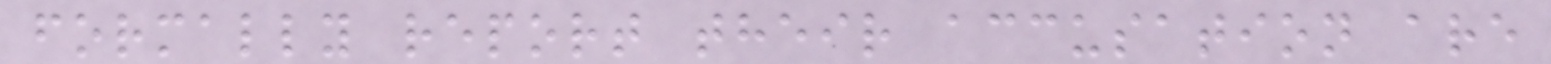formally report their accusation are
